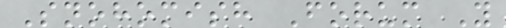Snohomish Forum Y
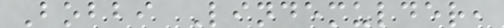Bobbi Lindemulder,
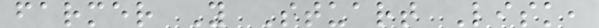farmer Y Stuart Lisk,
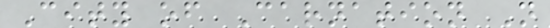City of Carnation N
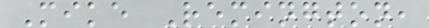Mike Remington,
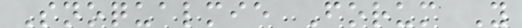Snoqualmie Forum Y
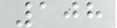108
